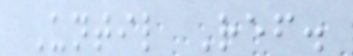Until Ref.
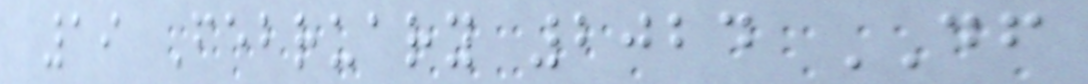19 February 2024 DF
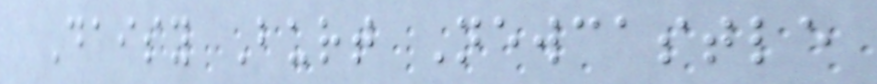Daisy Burt Newcastle
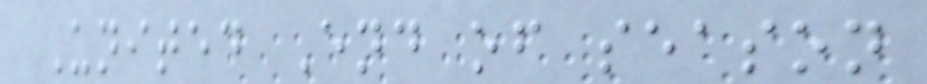United End of season
